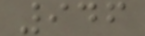946
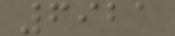6921
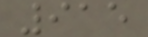915
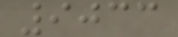9033
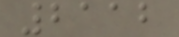2112
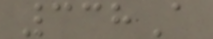338A
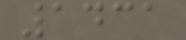1431
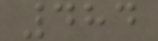484
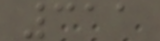311
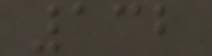132
